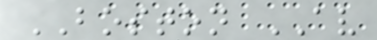BOSTON AV
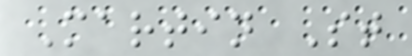Martin St
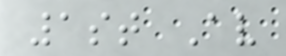1st Av
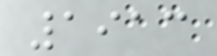1913
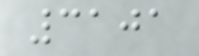3101
